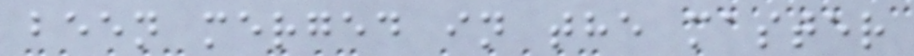been merged in the master
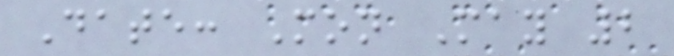Date: Mon May 2
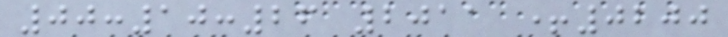00:10:26 2011 +0200
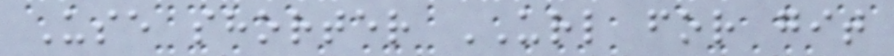Use shorter URL for git
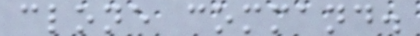clone command.
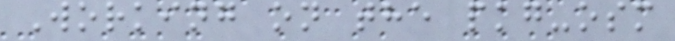Working on the pkg-osm
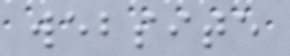website
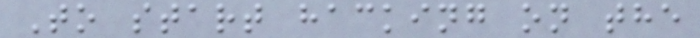To start hacking on the
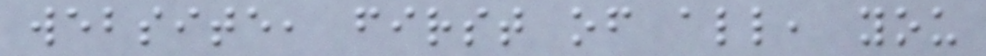website, first of all, you
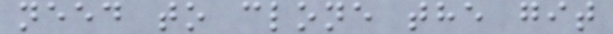need to clone the git
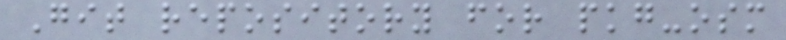Git repository for pkg-osm
